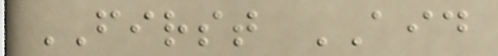FIRST AID
